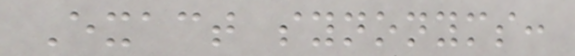Exact synonyms:
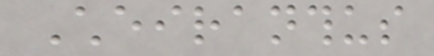Cheiranthus
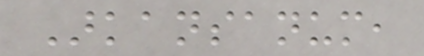Arkansanum,
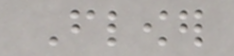Flower
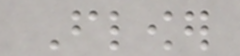Flower
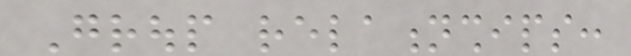Group relationships:
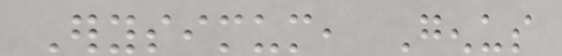Erysimum, Genus
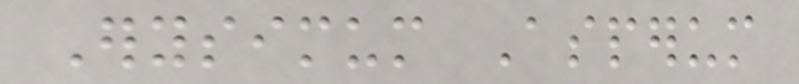Erysimum Asperum
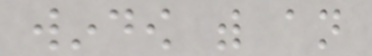window with an
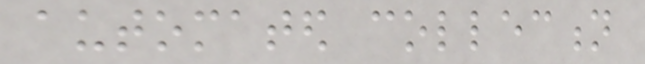automated collection
